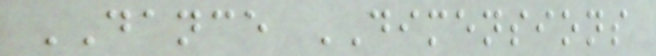DANCE DIMENSIONS
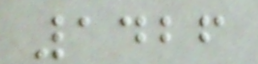1426
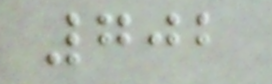702
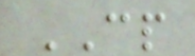CP
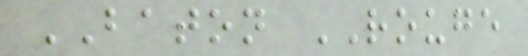BATON ROUGE
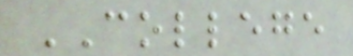COLLEGE
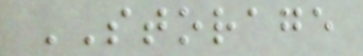STORAGE
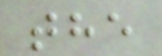the
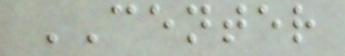CENTER
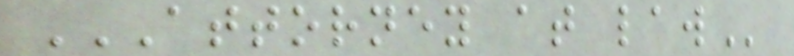ATTORNEY AT LAW
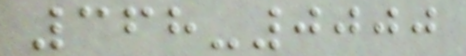368-0000
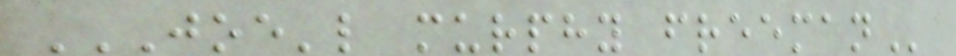JOE'L MURPHY FREEMAN
